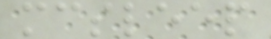mcsleep
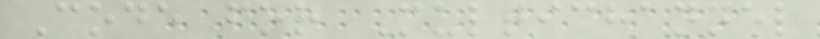Code for Multichannel
